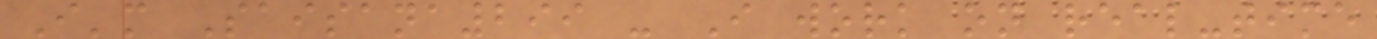I'm Saisana299 - I work on real-time
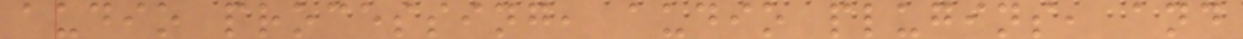audio processing, audio plugins, and
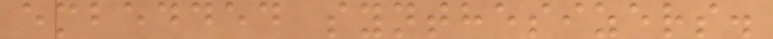embedded synthesizers.
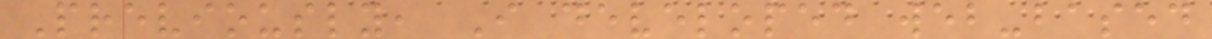Previously, I developed web-based
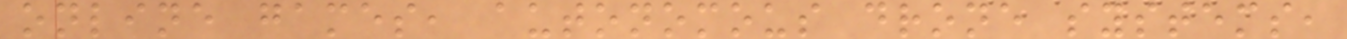online games, autonomous drone systems,
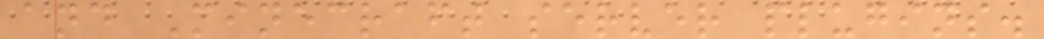and Minecraft server plugins.
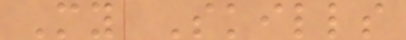My Skills
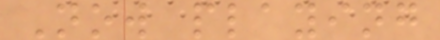Now playing
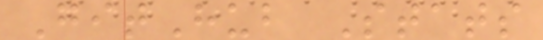GitHub Stats
